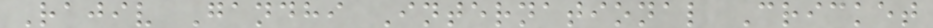Rajiv Gandhi International Cricket
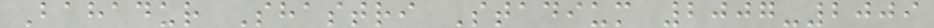Bahadur Shastri Stadium 2007-2009
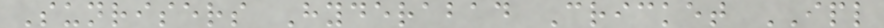Sunrisers Hyderabad Cricket IPL
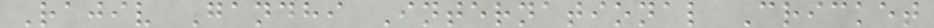Rajiv Gandhi International Cricket
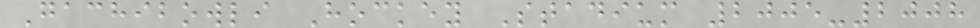Gachibowli Hockey Stadium 2005-2008
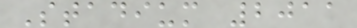Stadium 2011
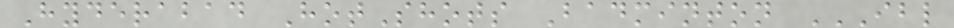Hyderabad HotShots Badminton IBL
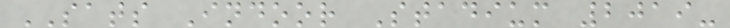SATS Indoor Stadium 2019-
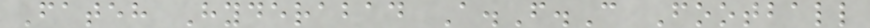Fateh Hyderabad A.F.C Football
